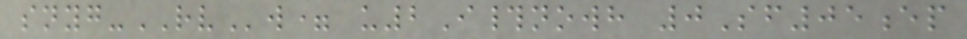snyg-RVw= u2I#nowh 0Sf05ep
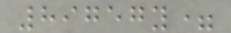89757y=
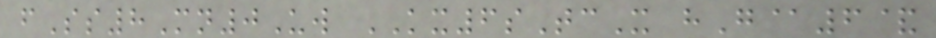fSs8Mn0Uw KX6sTcX hG@6&
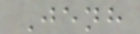Jenh
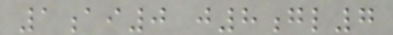1ai0 j8gl7
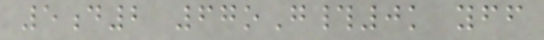5d2 67oG#0k yff
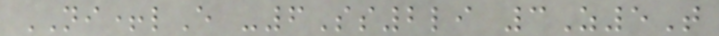NI+lE -6Ss2li 3Z5T
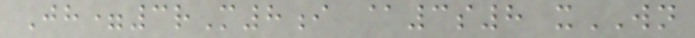Jh=3rM8i @3s8 xWN
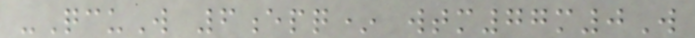-QcuW 6epq* wtm77m0W
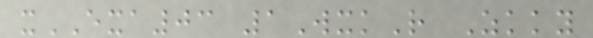xEXA03 1WxkR Zkky
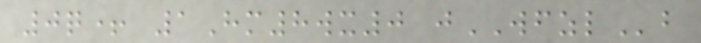0q+ 1Hm8wx0 jWFZLb
